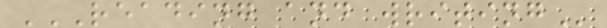READING AND WRITING
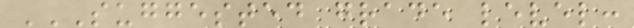SUGGESTED GRADE LEVEL:
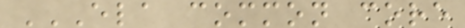ELA COMMON CORE
